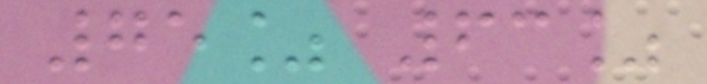75% 63%
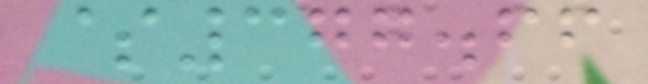$377.66
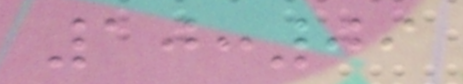10:09
